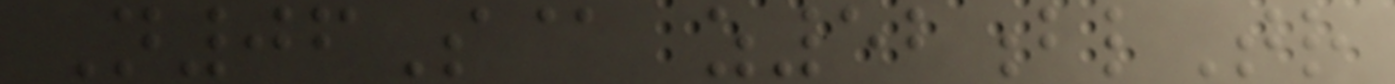N06S@ z52blTr
